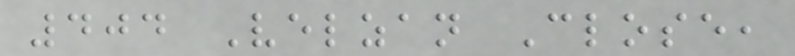404 Velzan Close,
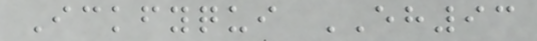Ickfyqui EH93
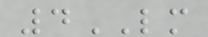4LM
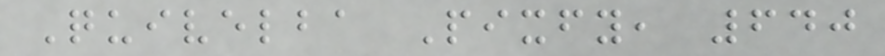Quivelba Pixfy, 640
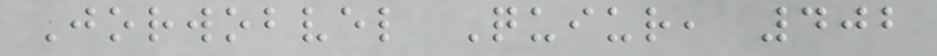Jorwobvel Quiur, 402
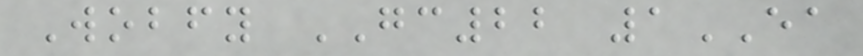Wobfy GC22 1EA
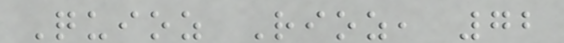Quioz Rioz, 72
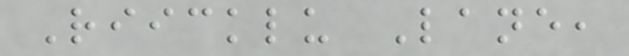Riicklu Lane,
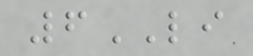6LI
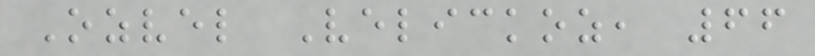Ozvel Velickoz, 66
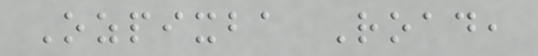Ozpixba Road,
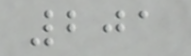201
